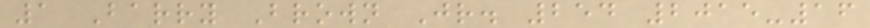1 Barry Brown Jr. 254 2015-16
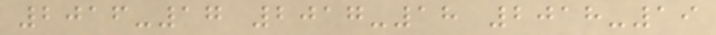2016-17 2017-18 2018-19
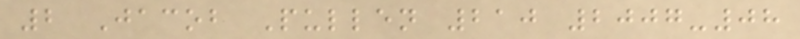2 Jacob Pullen 210 2007-08
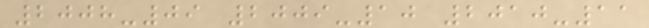2008-09 2009-10 2010-11
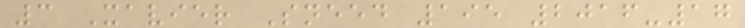3 Xavier Sneed 195 2016-17
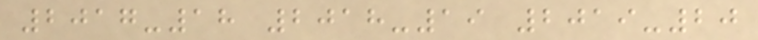2017-18 2018-19 2019-20
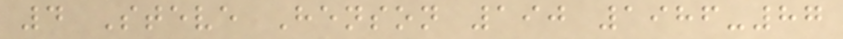4 Steve Henson 190 1986-87
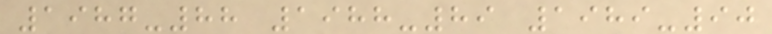1987-88 1988-89 1989-90
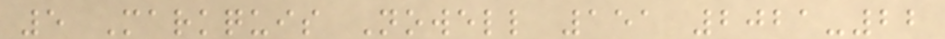5 Markquis Nowell 151 2021-22
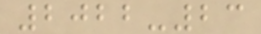2022-23
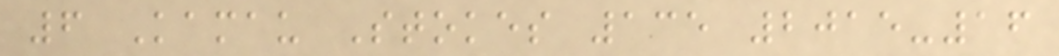6 Kamau Stokes 135 2015-16
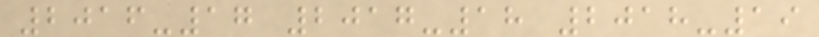2016-17 2017-18 2018-19
